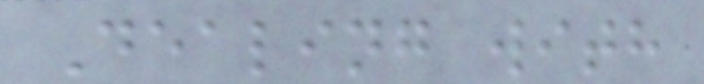Dealing with
